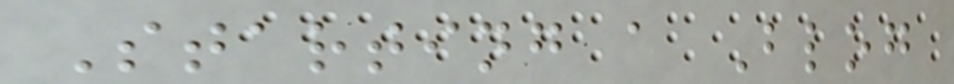Starting a Blog
